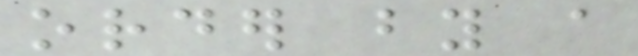order by a
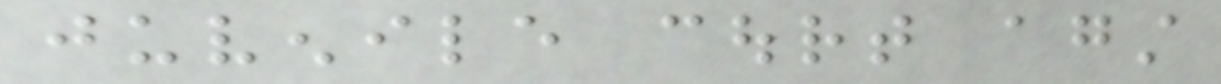juvenile court against
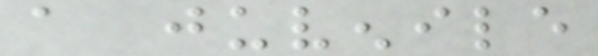a juvenile
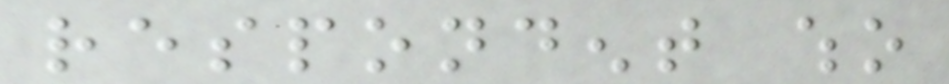respondent who
